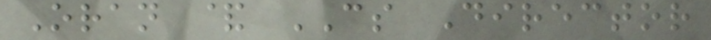Oran & CS Director
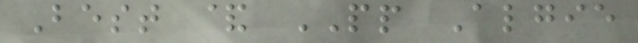Best & PP Algie
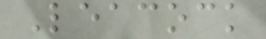Leacock
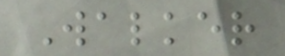Walker
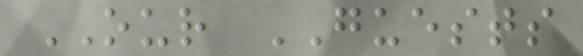OUR GUESTS
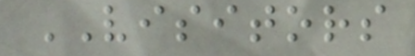VISITORS
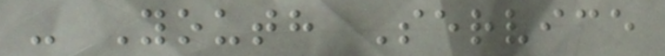- Youth Service
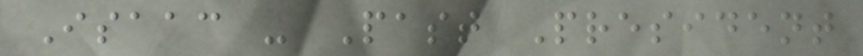Isaac - Past President
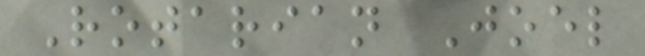Rotarian Joel
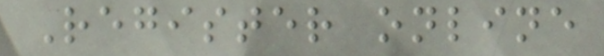Register online
